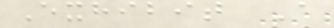Exhibit A
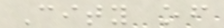City of
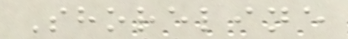Shoreline
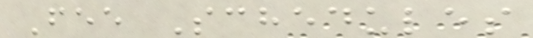Fee Schedules
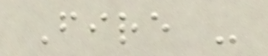Fire -
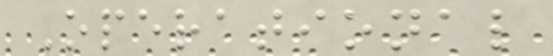Operational
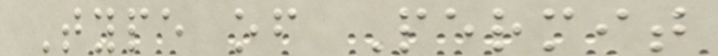Type of Permit
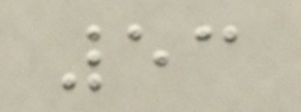53
